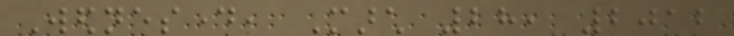Wednesday, March 28, 2012
